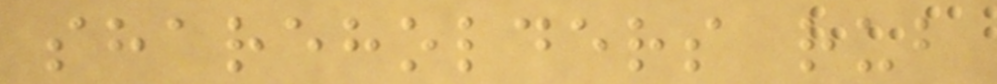shareholders rub
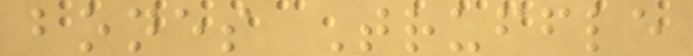bones Truffle
